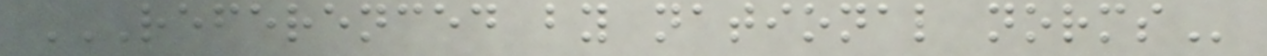REFERENCED BY NATIONAL NORMS
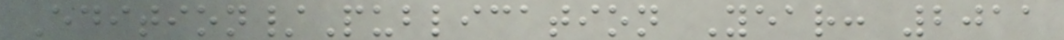Edition/Publication Year: 2011
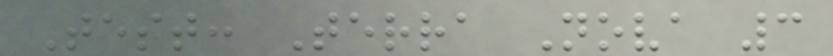Test: Terra Nova 3
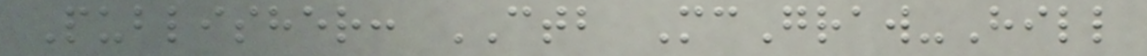Publisher: CTB McGraw-Hill
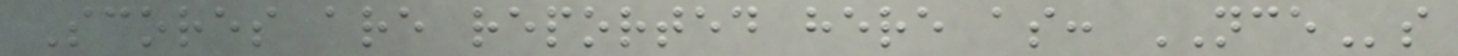Scores are reported here as: NCEs
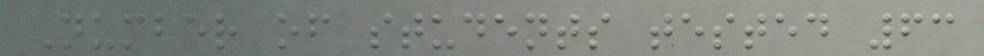Number of students tested 63
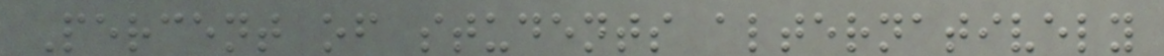Percent of students alternatively
